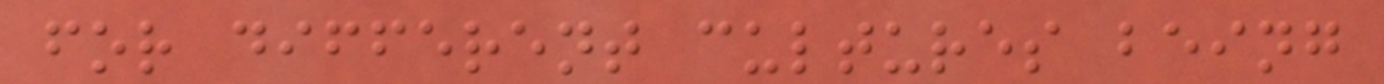for different cultures being
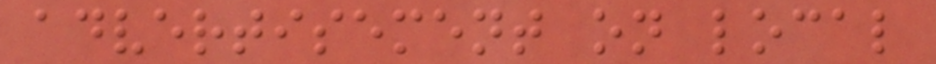advertisement on local
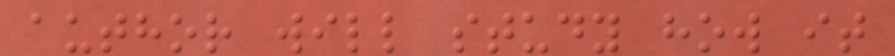author will study how it
